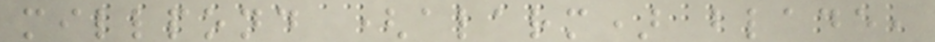millpond (alarm) blade,
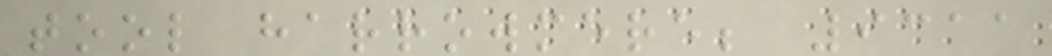tool harrowmere; 9311
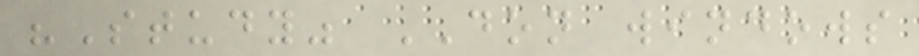"Study" DON windows
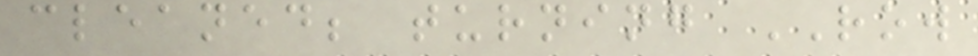cleaned; turning ROW
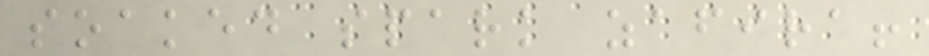soaked spark zafira!
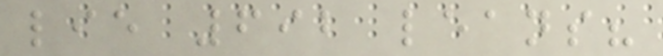lie 692 leans?
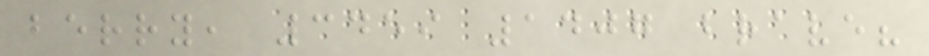berry, 3459 1407 brave?
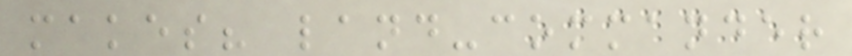makes? land-commander
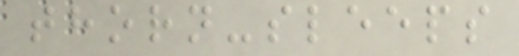thorn-sleeps
